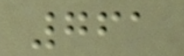761
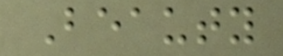Beauty
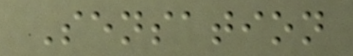Sensation
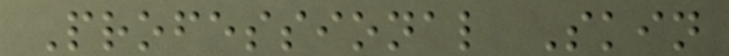Professional Skin
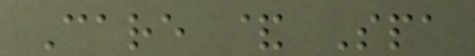Care & Spa
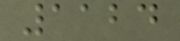1124
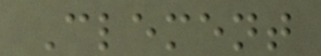Clement
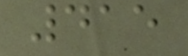415
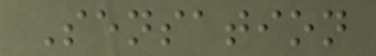Sensation
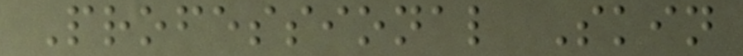Professional Skin
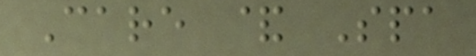Care & Spa
